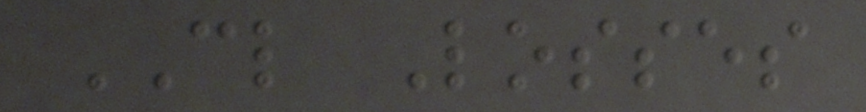CL Losses
